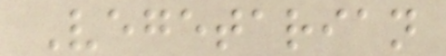Vegetarian
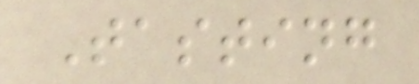Tasting
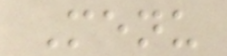Menu
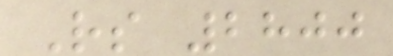Rs 2800
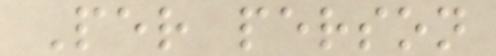Per person
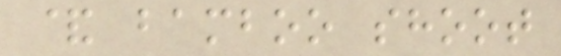& bamboo shoot
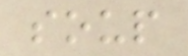soup
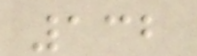132
